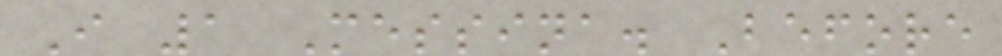I 1 Messina. Before
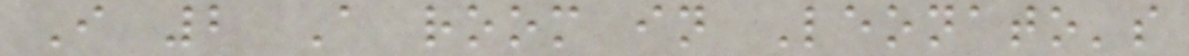I 2 A room in Leonato's
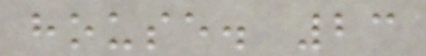house. 23
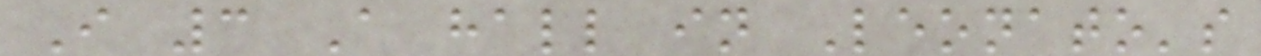I 3 A hall in Leonato's
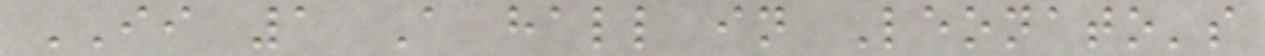II 1 A hall in Leonato's
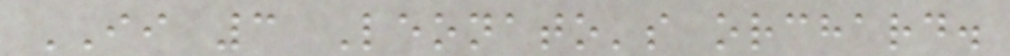II 3 Leonato's orchard.
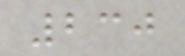230
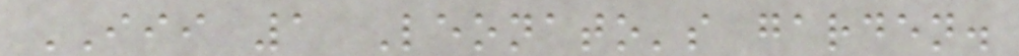III 1 Leonato's garden.
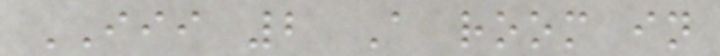III 2 A room in
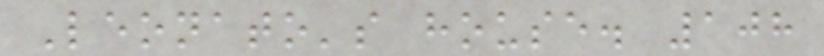Leonato's house. 108
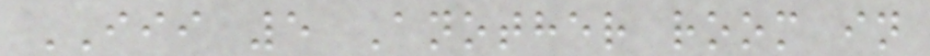III 5 Another room in
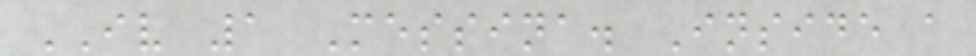IV 1 Messina. Inside a
